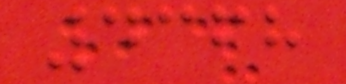4368
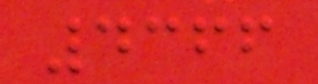4366
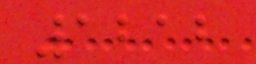1212
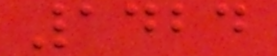1424
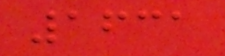1631
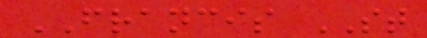FRANCIS ST
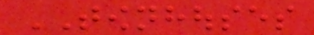TOWNHOUSES
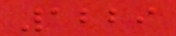1229
